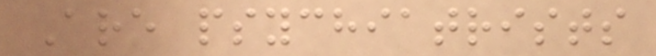Are psychiatrists
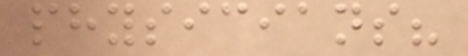physicians?
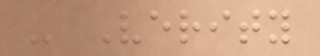- Verity
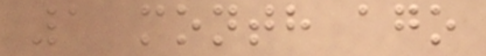1 month ago
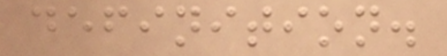definition.
